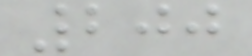200
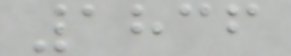1836
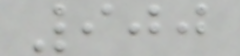900
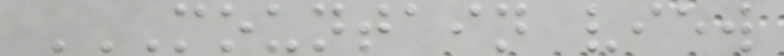MOUNTAIN VIEW
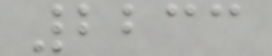2233
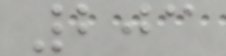203
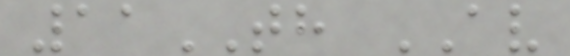11TH AV
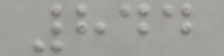844
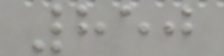850
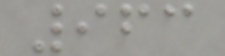963
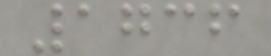1736
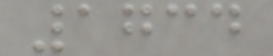1734
